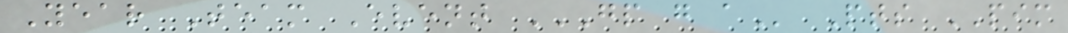Year Team Event GP G A Pts PIM
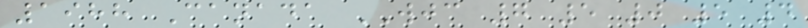1988 Canada WJC 7 5 0 5 4
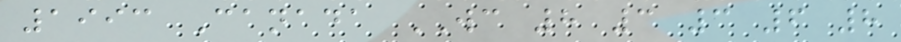1993 Canada WC 8 3 3 6 8
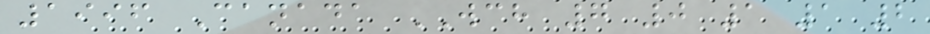1996 Canada WCH 7 0 1 1 2
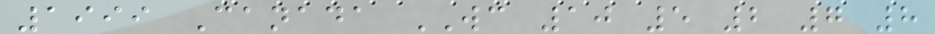1999 Canada WC 10 5 2 7 8
